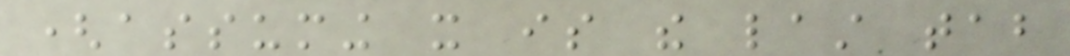(assuming it is the last tab
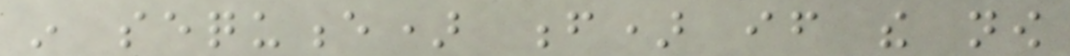in sequence) f) if the now
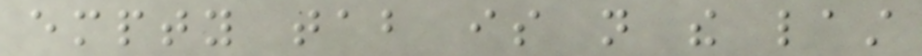empty tab is not the last
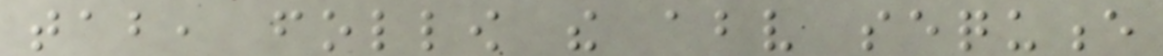tab, follow the above sequence
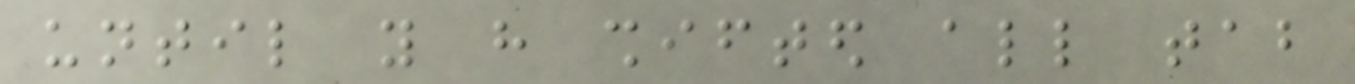until you have shifted all tab
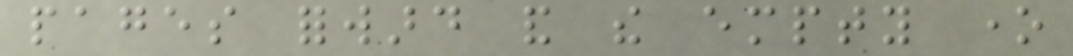pages forward and the empty one
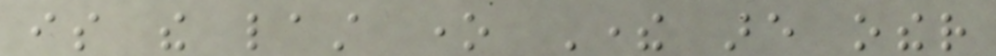is the last one There are other
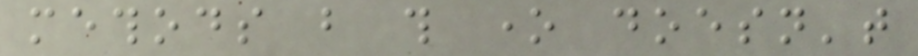methods but this one doesn't
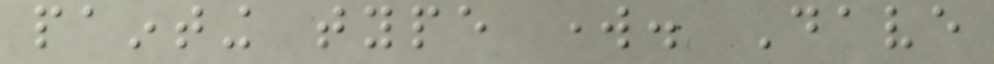painting type work. Dave
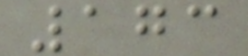173
